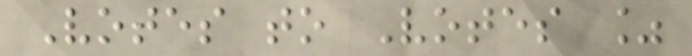Votes to Votes %
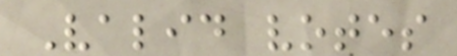Valid votes
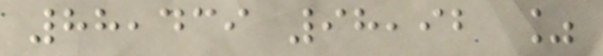88,439 98,92 %
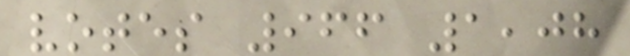votes 966 1,08
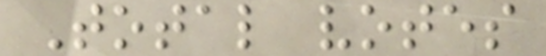Total votes
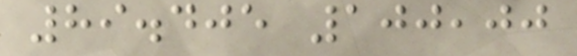89.405 100,00
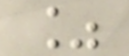%
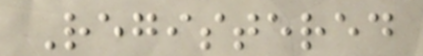Registered
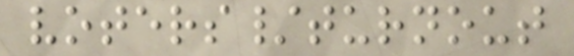voters/turnout
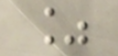%
